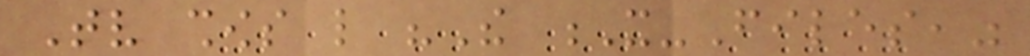Tv shows like "The X-Files,"
